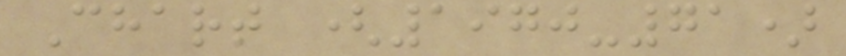Chart (1970-71)
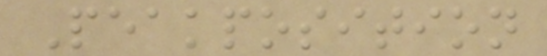Peakposition
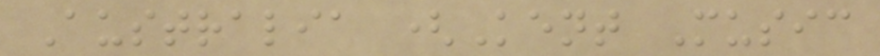Australia (Kent Music
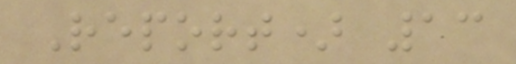Report) 13
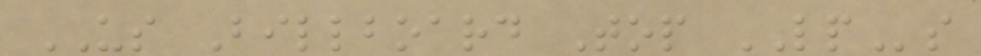US Billboard Top LPs
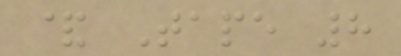& Tape 8
